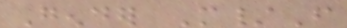Gender M/F
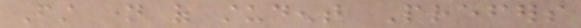First name of student Prefers
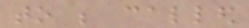to be called
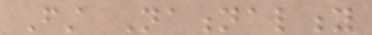First Nationality
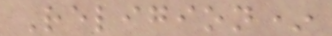Religion*
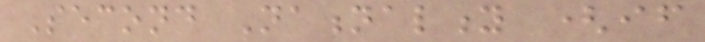Second Nationality (if
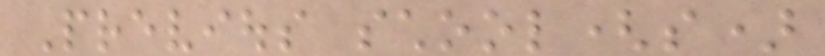Previous school(s)
